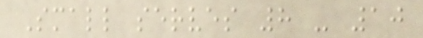Small serves 8 - 10
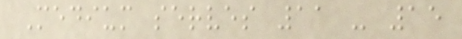Medium serves 11 - 15
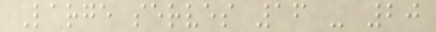Large serves 16 - 20
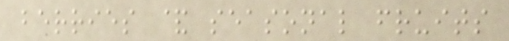berries & seasonal fruits
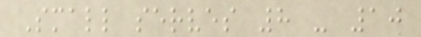Small serves 8 - 10
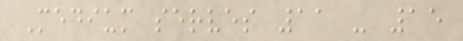Medium serves 11 - 15
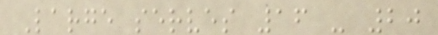Large serves 16 - 20
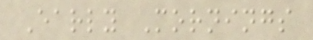Early Mornings
